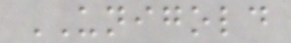UNIGOLD
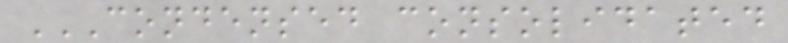CONDENSED CONSOLIDATED
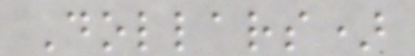Dollars)
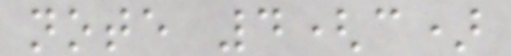note 4(c)
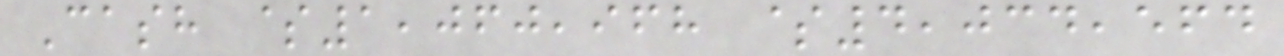Cash $1,060,968 $4,034,564
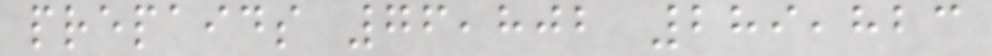prepaids 76,802 289,823
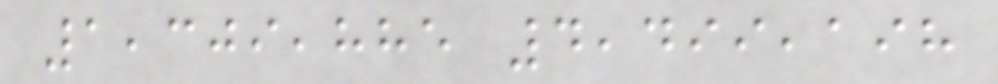1,309,885 4,499,198
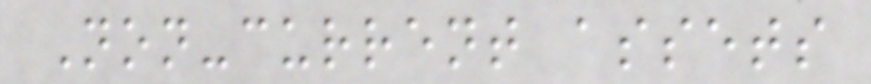Non-current assets
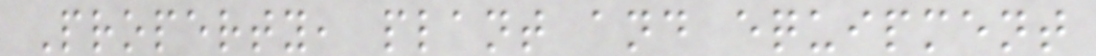Property, plant and equipment
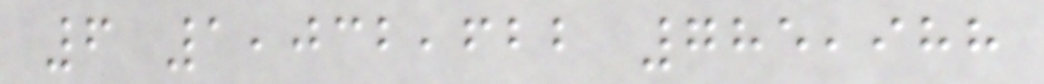6 1,032,622 785,988
